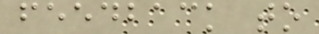feedback to
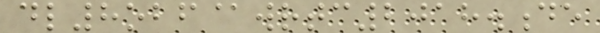dl8obf@wrtc2018.de
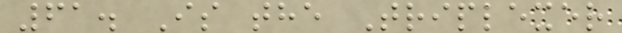61. Is the Triplexer
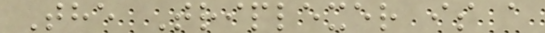The Triplexer is a
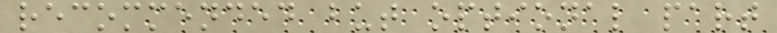recommended but optional part
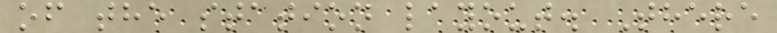of the station layout. There
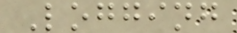Logging
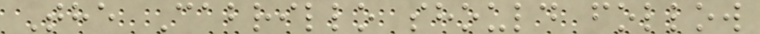The Cabrillo should follow
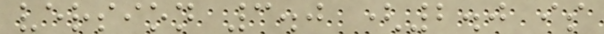version 3.0 (2.0 is
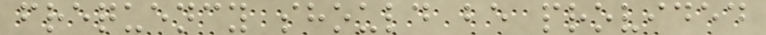frequency should be provided
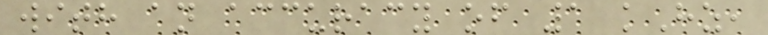with an accuracy of 1 kHz,
